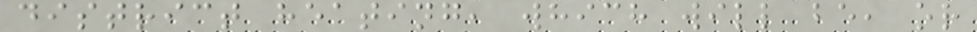district heating, which will be, or
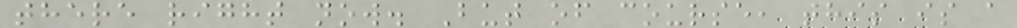there right now. But of course, this is a
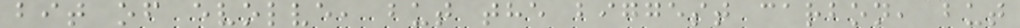bit of evolve, but the biggest carbon, but
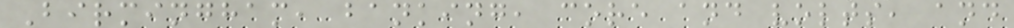Birmingham, banking, core and volts, and
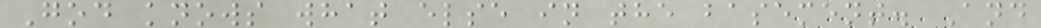God knows what else in the basement. And
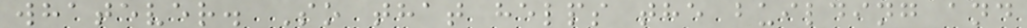whatever. So that helps the building and
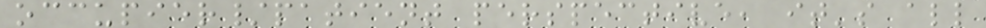occupier/patient perspective, it's all
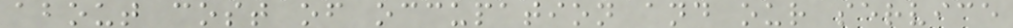about cost of occupation and our service
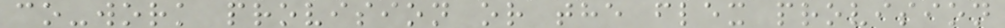co-work provision or the flex provision
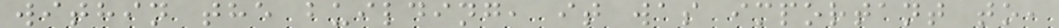within the building, it was important to,
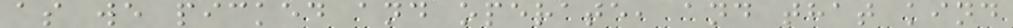as we picked and operate, and that kind
